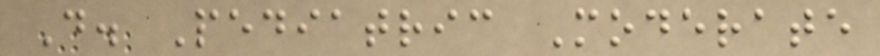D. Pediatric Moderate
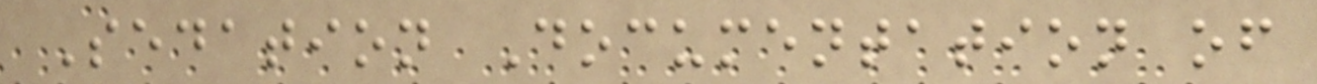Sedation Documentation of
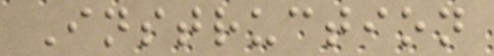Instruction
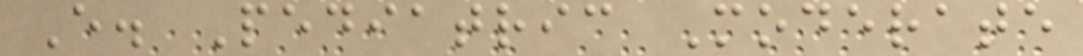E. Pediatric Moderate
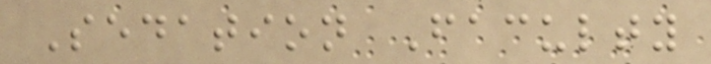Sedation Faculty
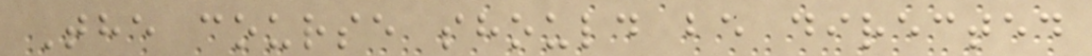The course should be directed
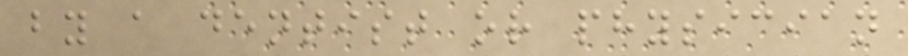by a dentist or physician
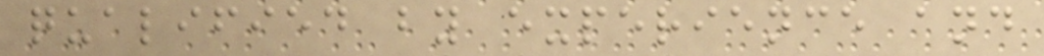qualified by experience and
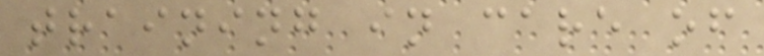training in care of
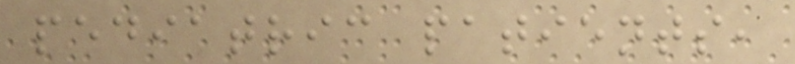pediatric patients,
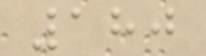180
